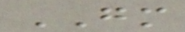GM
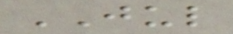JUL
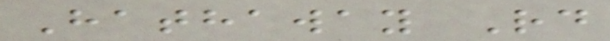Hathaway Rd
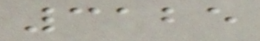3125
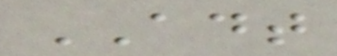ADT
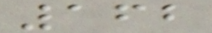162
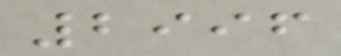2996
